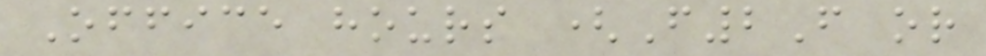Office hours (F2F or
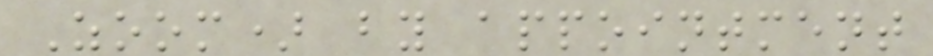Zoom) by appointment
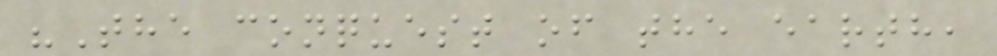"The conquest of the earth,
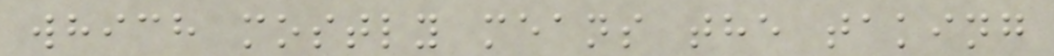which mostly means the taking
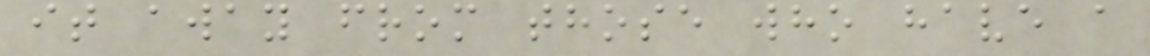it away from those who have a
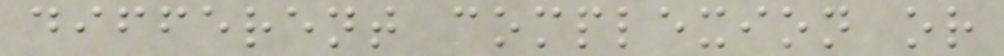different complexion or
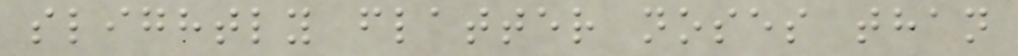slightly flatter noses than
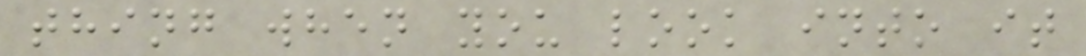thing when you look into it
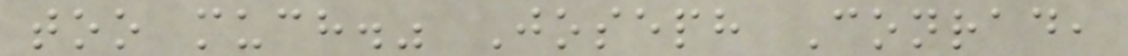too much." Joseph Conrad,
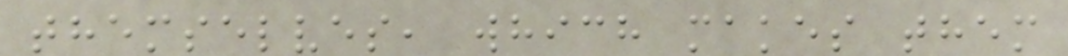themselves, which makes them
